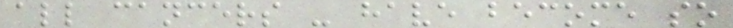all cancers - have become so
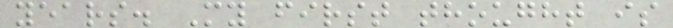years. My first thought is
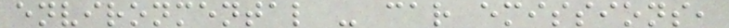environmental - car emissions,
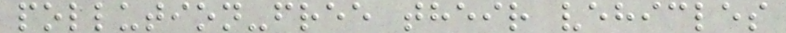pollution-free their vehicles
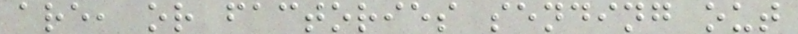are, or factories sending out
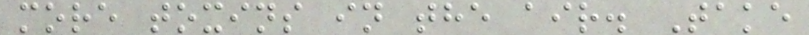more toxins in the air. Take
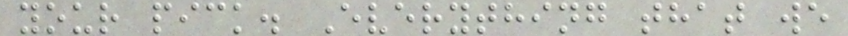your pick. Everything that we
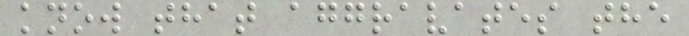know that aggravates the
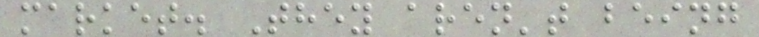market. They aren't being
